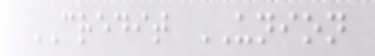CREDIT UNION
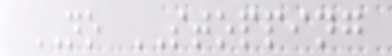NO STOPPING
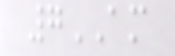7AM
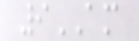9AM
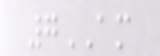7AM
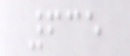635
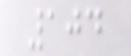104
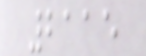2115
